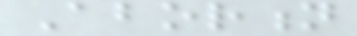Abortion
